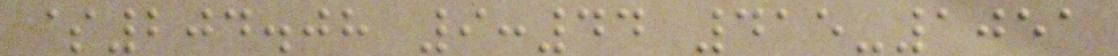$204.08 9:44 415-1051
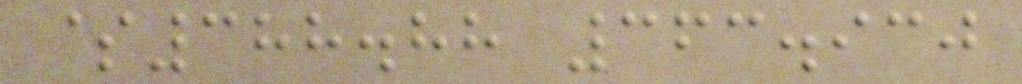$388.88 363.930
